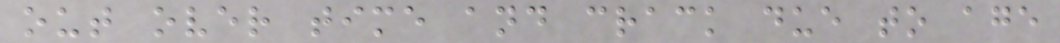out over time and crack due to age
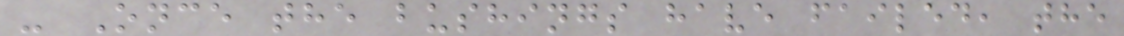- Once the bushings have failed, the
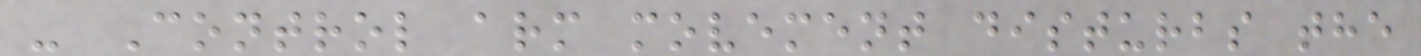- Control arm movement disturbs the
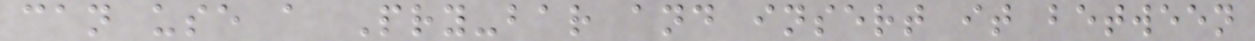can use a Pry-bar and insert it between
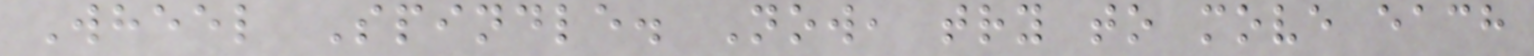Wheel Spindle. Now, try to move each
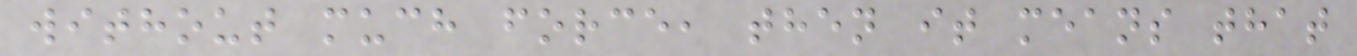without much force, then it means that
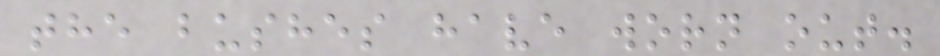the bushes have worn out.
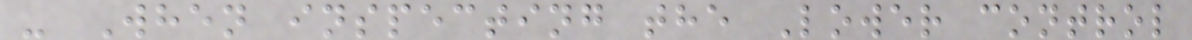- When inspecting the Lower control
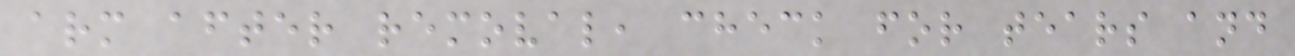arm after removal, check for tears and
